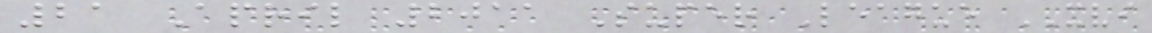21 April 2011 Super League XVI
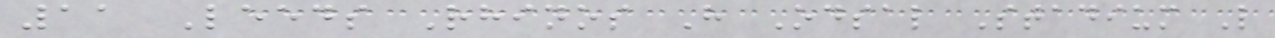11 Leeds Rhinos H Odsal Stadium L
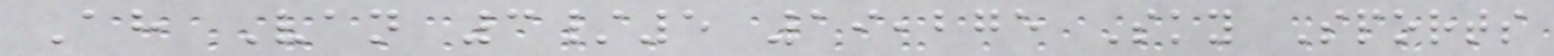Ah Van 3/5 19,275 Sky Sports
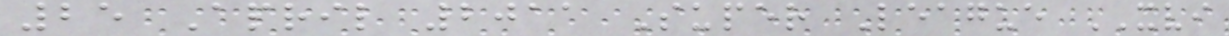25 April 2011 Super League XVI
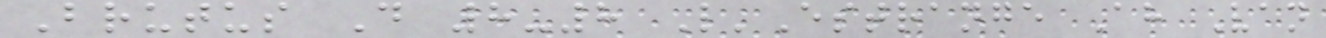Brutus D 8-8 L'Estrange Ah Van
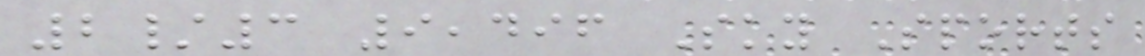2/3 9,496 Sky Sports
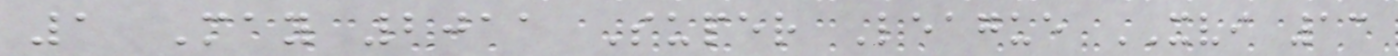1 May 2011 Super League XVI 13
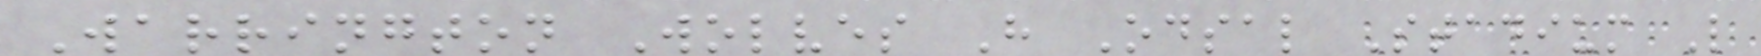Warrington Wolves H Odsal Stadium L
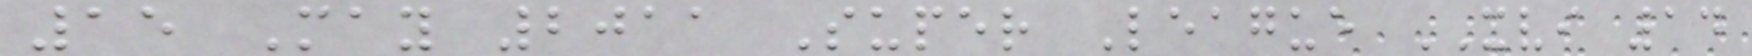15 May 2011 Super League XVI 14
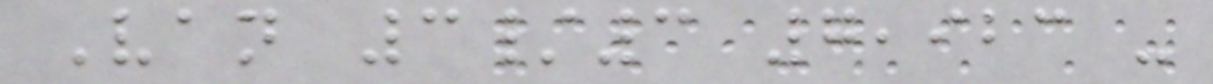Van 3/3 7,923 -
